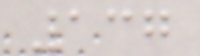137
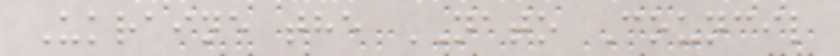Ukraine the NATO Council
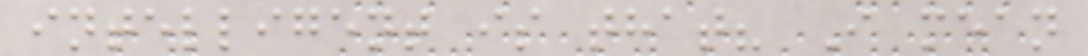intelligent is that? I mean
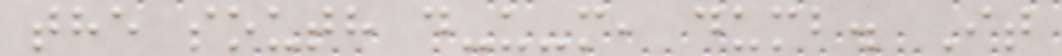the south d-u-m, dumb. It
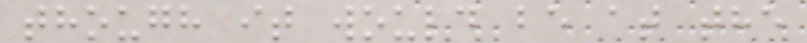though it would be at the
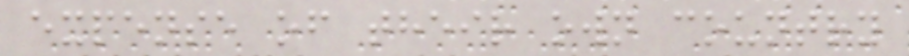expense of their own country
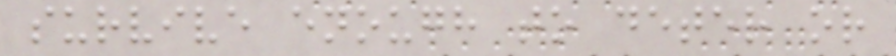survive enough to deter or
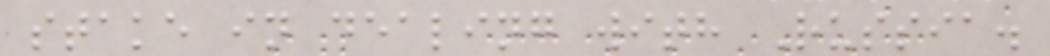stake in dealing with Russia.
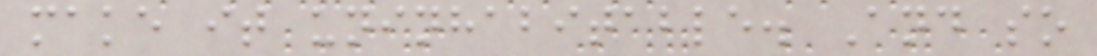make it uninhabitable. And so
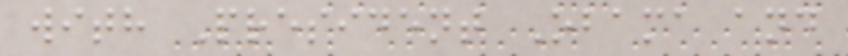with President Obama and
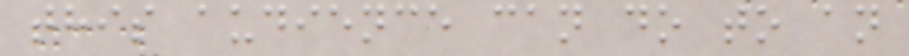this audience can do to an
